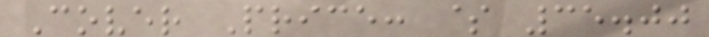Cover Price: $ 35.00
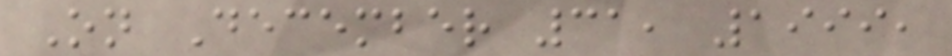On December 31, 1999,
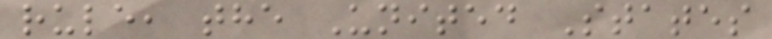rule, the United States
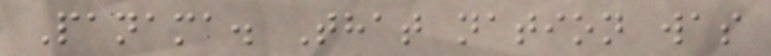Panama. That nation was
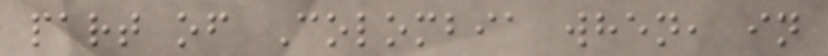part of Colombia when, in
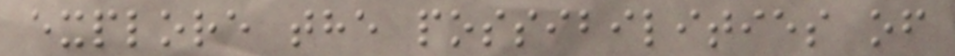explore the possibilities of
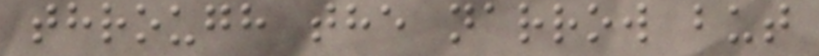through the narrow but
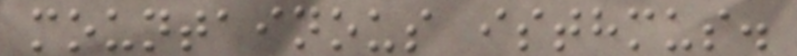mountainous isthmus.
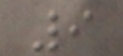9
